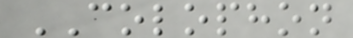COLOPHON
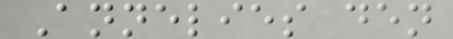Annelies den
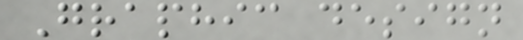Graphic design
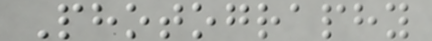Photography
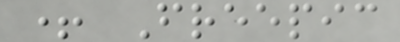+ Freepic
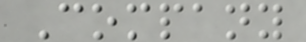Company
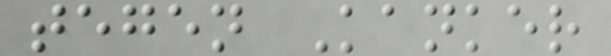tegen Kanker
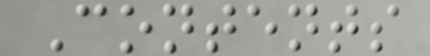Contents
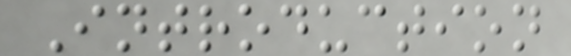Introduction
